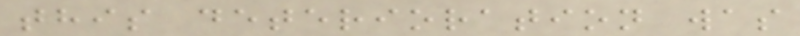this deterioration was
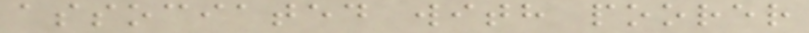associated with poorer
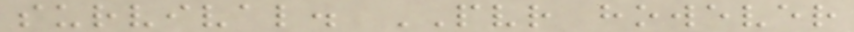survival. PVR however
